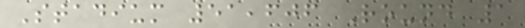Stadium 51,606 Round 1
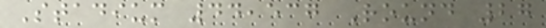Stadium 44,537 Round 27
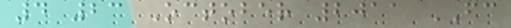4 23 October 2011 FC
